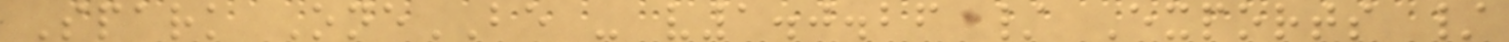Spark OneBE - v1.0.26 / Exports /
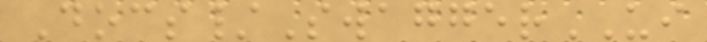Docs/SwaggerUI
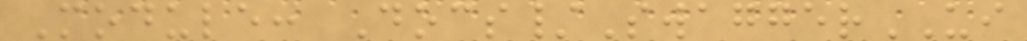Module: Docs/SwaggerUI
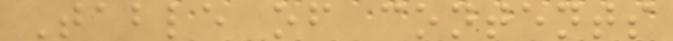Table of contents
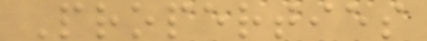Properties
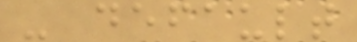- default
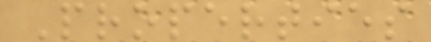Properties
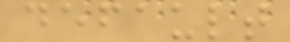default
